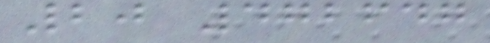20 472647
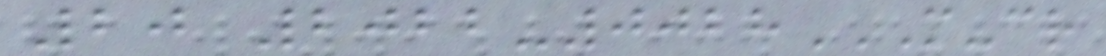20 2022-0028M-CR
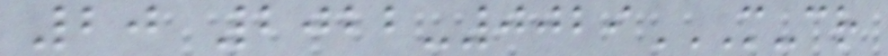20 2022-0029M-CR
